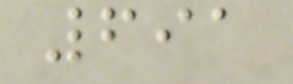691
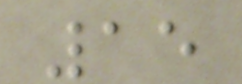15
